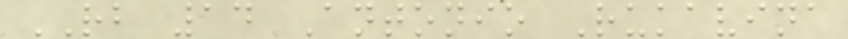RB 14 Antonio Rukavina
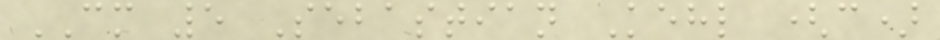CM 5 Sebastian Kehl (c)
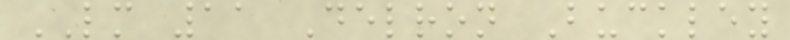LM 11 Delron Buckley
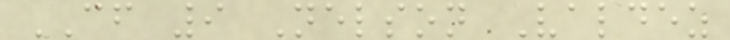CF 9 Nelson Valdez
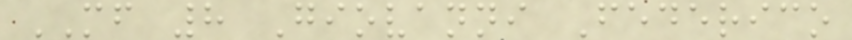MF 8 Giovanni Federico
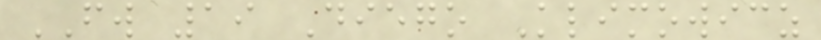FW 19 Diego Klimowicz
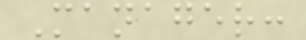Manager:
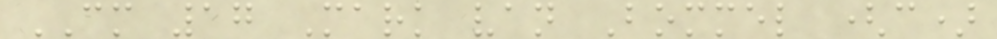CM 17 Mark van Bommel (c)
